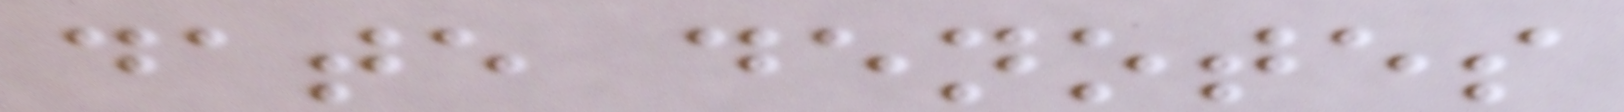date denotes
